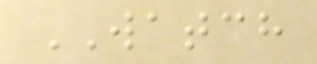WATCH
